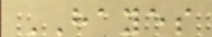HAYES
